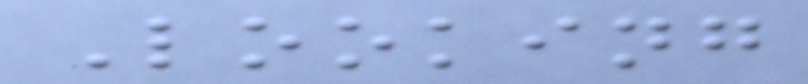Looking
